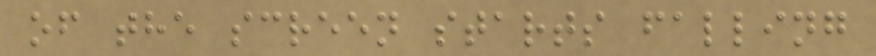of the screen starts falling
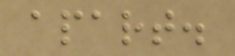apart.
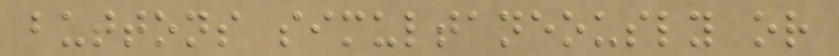buttons simultaneously or
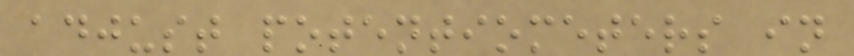adjust potentiometers in
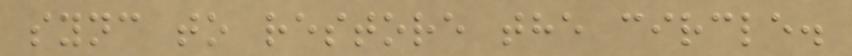sync to restore the circle.
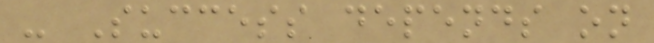- Success depends on
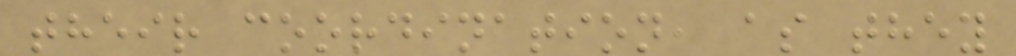their coordination, as they
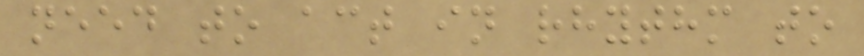need to act in rhythm to
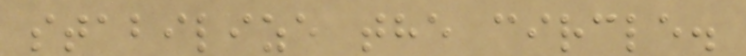stabilize the circle.
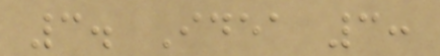3. Idea 3:
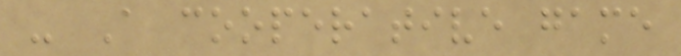- A cooperative game
